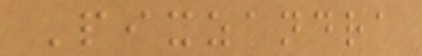Pixzandra
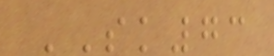SK73
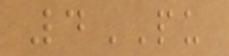4PU
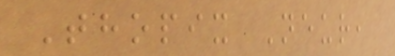Thopix Neur,
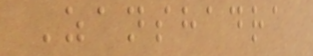Zanshadra
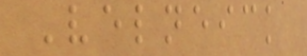Velneick
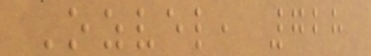Ozvel, 728
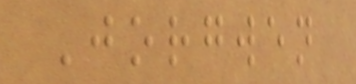Jorgwen
